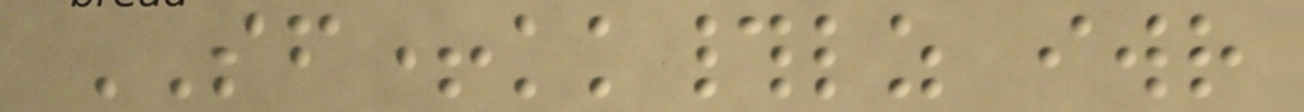SF+kk#lz iwr
